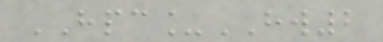HPC_HW2
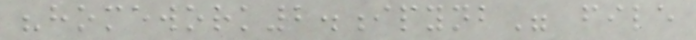"homework2.ipynb" file
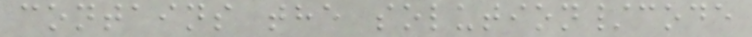contains the solution/code
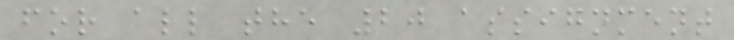for all the 20 assignment
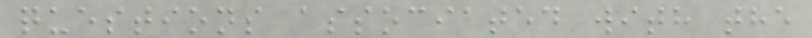questions associated with the
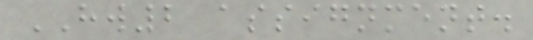HW2 assignment.
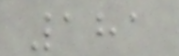181
